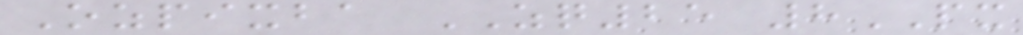Ozpixba ZQ25 8PX
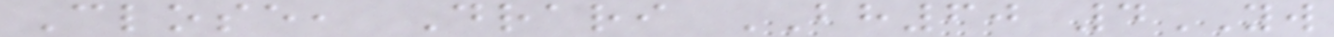Close, Drari BH60 4YW
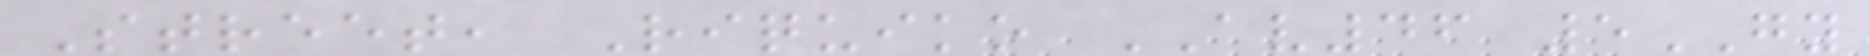Street, Riquiko AV46 5GY
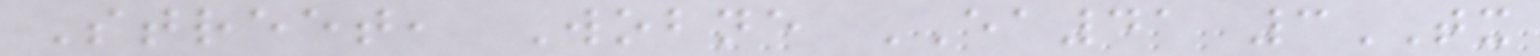Street, Wobne EA41 3TX
